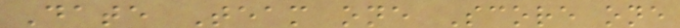Date Team one Score one
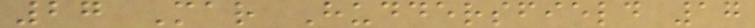27 Mar Huddersfield 17
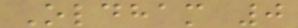Oldham 0
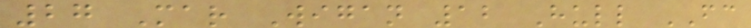27 Mar Wigan 12 Hull FC
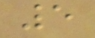5
